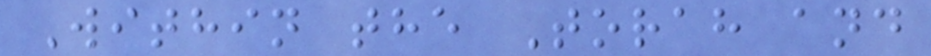Within the Torah and
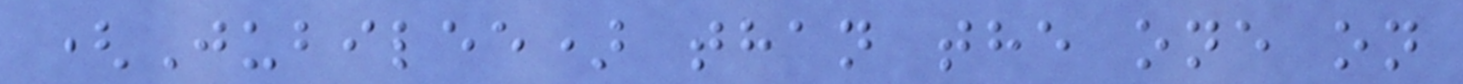(Jubilee) than the one on
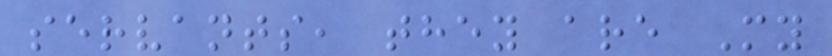servants, they are My
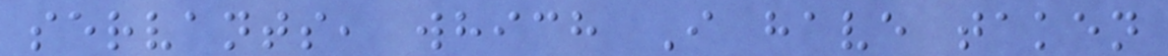servants, which I have taken
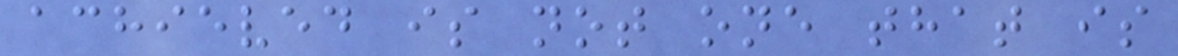achieved is not one that is
